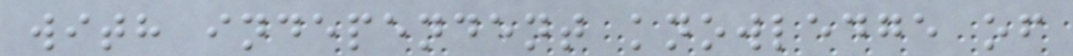with independent knowledge of
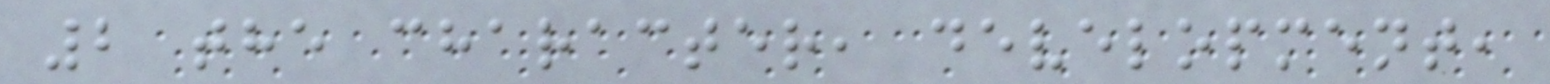2 the character, development,
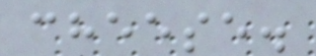cheese.
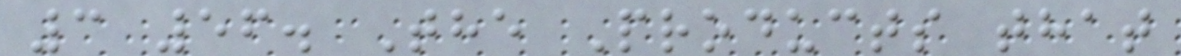3 56. The Products that
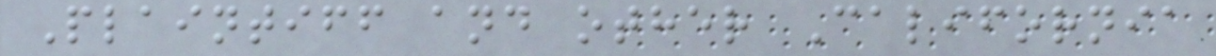Plaintiff and other California
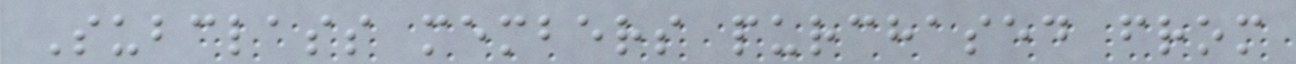Subclass members purchased from
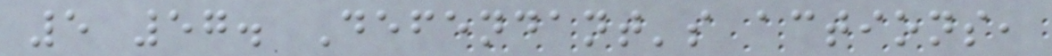5 57. Defendant's actions,
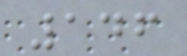146
